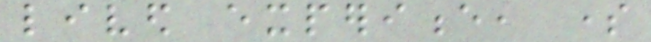lived experience, some
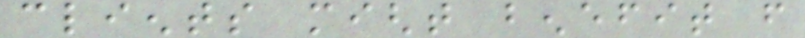clients might benefit from
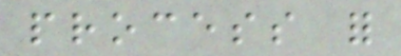process for
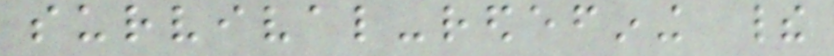survival-redefining their
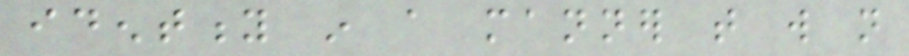identity in a manner that will not
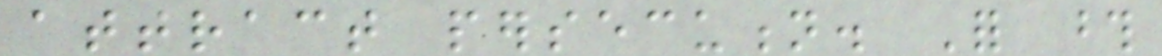attract persecution. For those
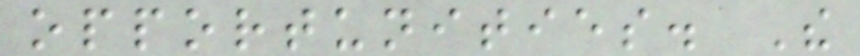opportunities. The
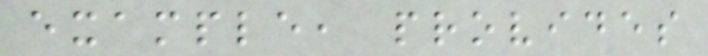example, provides
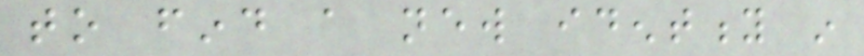to find a new identity in
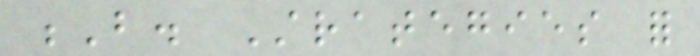B. Strategies for
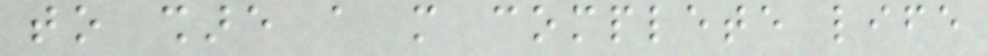to share a more complete life
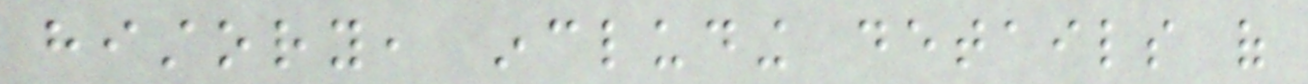history, including details of
